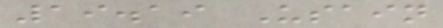19.19 Usain
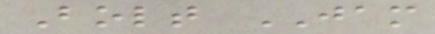Bolt JAM
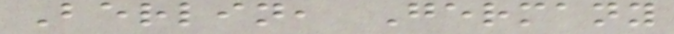Berlin, Germany
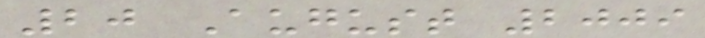20 August 2009
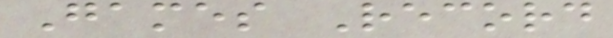Games Record
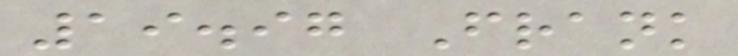19.97 Frank
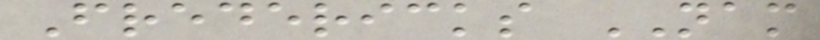Fredericks NAM
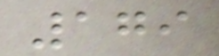179
